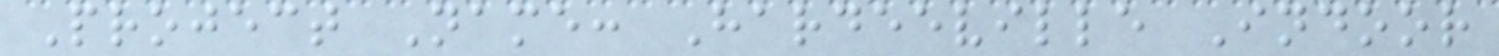Project Name: Hardeeville Indoor
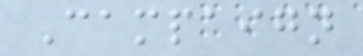Campaign
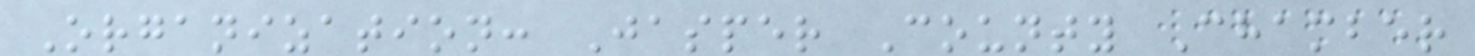Organization: Jasper County Chamber
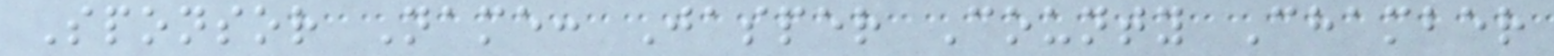Sponsor Name: Jasper County Chamber
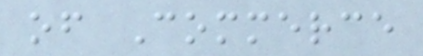of Commerce
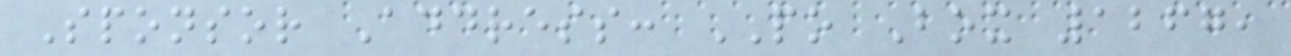Sponsor Address: PO Box 1267,
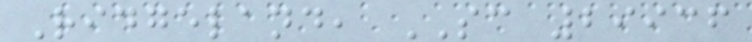Ridgeland, SC 29936
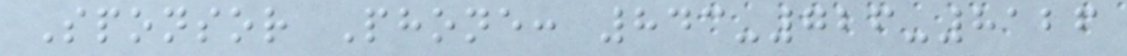Sponsor Phone: 843-726-8126
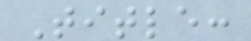Title:
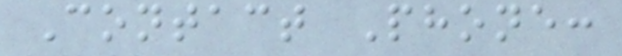Contact Phone:
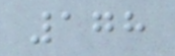178
